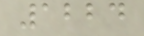1224
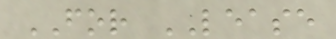FOR LEASE
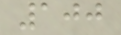100
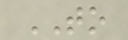TO
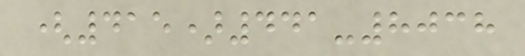(415)441-8038
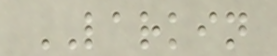LARKIN
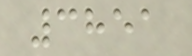3851
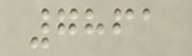7861
